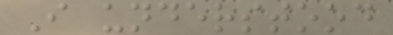I understood
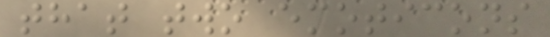that two emoticons
